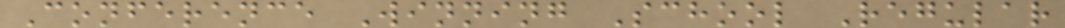Conference Winning School Regular
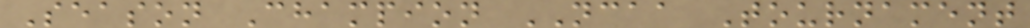Season Champion NCAA Tournament
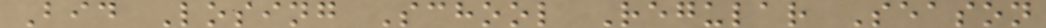Bid Losing School Regular Season
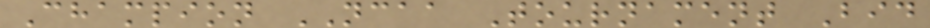Champion NCAA Tournament Bid
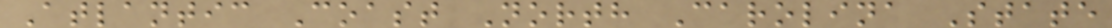Atlantic Coast North Carolina State
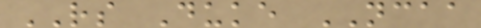RS Duke NCAA
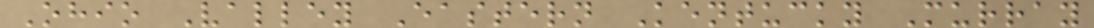Ohio Valley Eastern Kentucky Murray
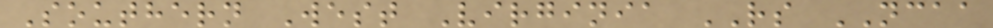Southern West Virginia RS NCAA
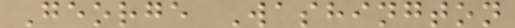George Washington
